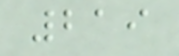219
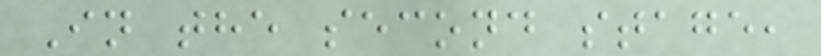In the second stage,
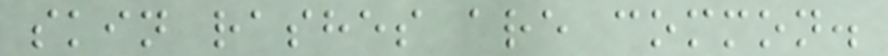skin rashes are common.
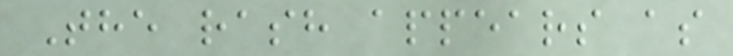The rash appears as
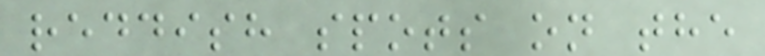reddish spots on the
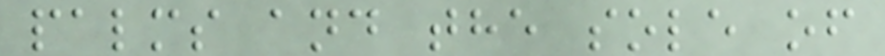palms and the sole of
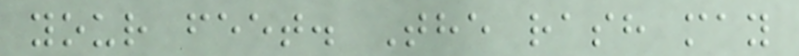your feet. The rash may
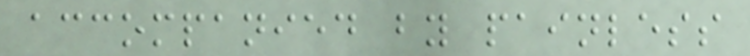accompanied by painless
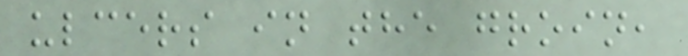ulcers in the groin,
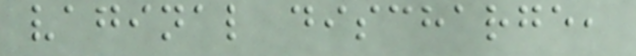vaginal discharge,
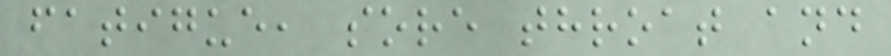fatigue, sore throat and
